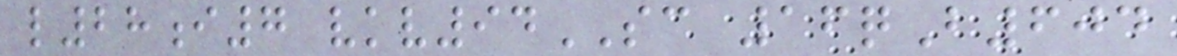l28i7 vkv94SC 16qB604
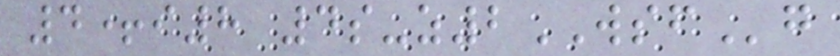4+i8 4s-z2WSFg
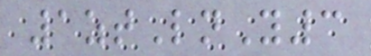1ztLnY3
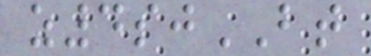z4sjBT
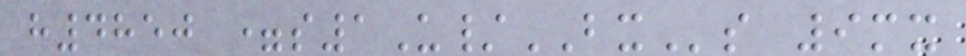h4850 =s1U/BXs 9mx
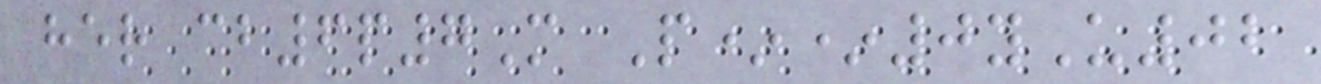her cb6p7M P**0yU02
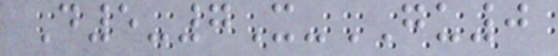D5-7X-GU0
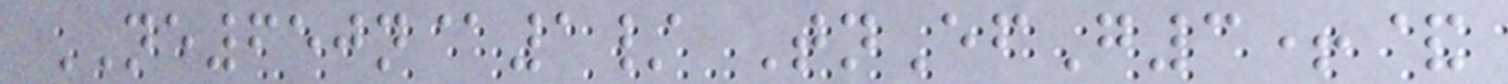NE650n@1/ TnEfG3+&
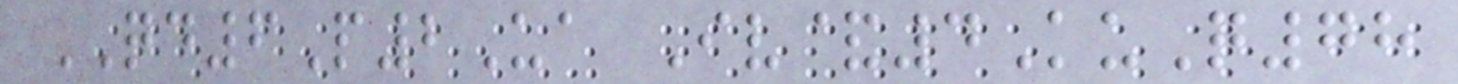QD6P2Ua Iv&4KuQ78
